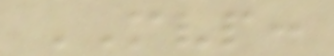MVP:
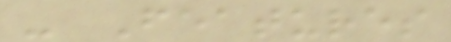- Features
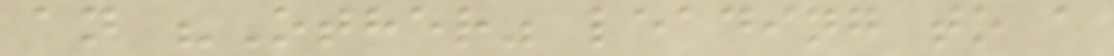an "Other" leading to a
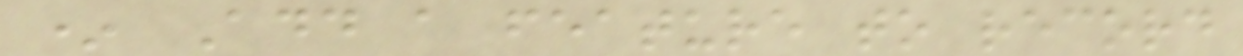* Add a feature to record
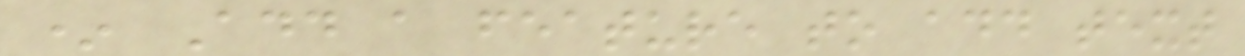* Add a feature to add text
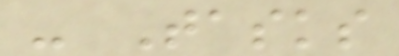- Tasks
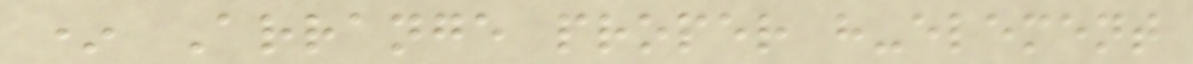* Arrange proper h-element
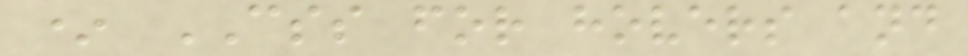* CSS for hovers and
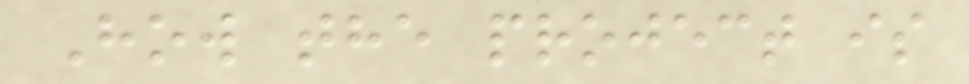How the project is
